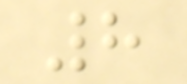8
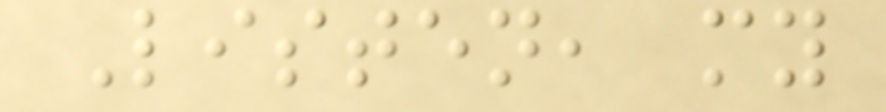Listen, my
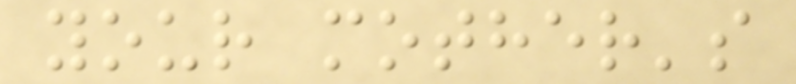your mother's
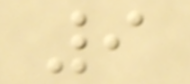9
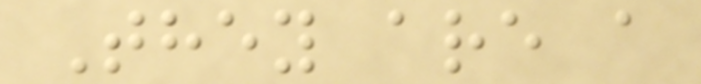They are a
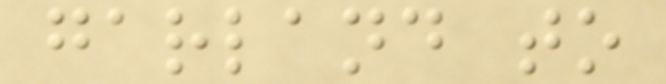garland to
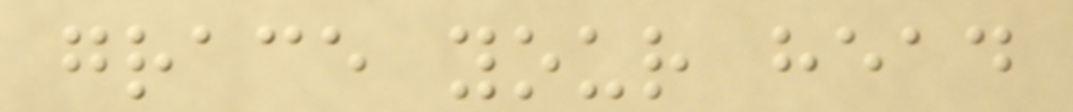grace your head
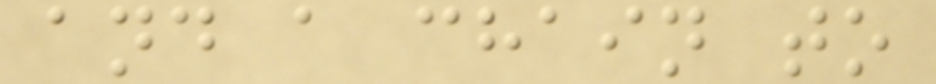and a chain to
